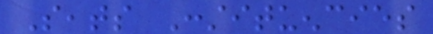Seats Constituencies
